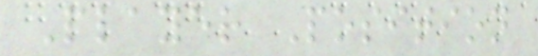Player Position
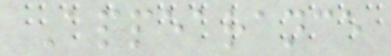Appearance
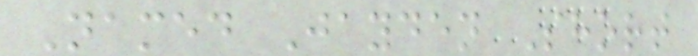Named Jayden Short
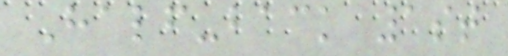Half-back 1st
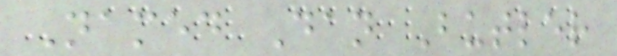Named Dan Butler
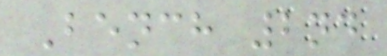Bench 2nd
